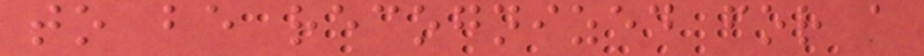to be recognized for a
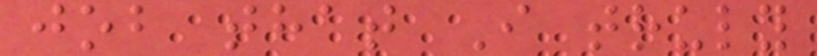job that I truly
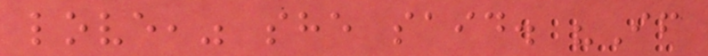love," she said. "If
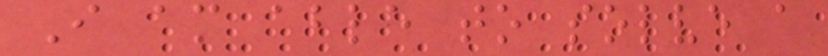I am able to solve a
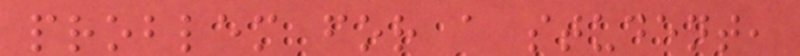problem for a student,
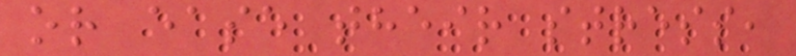or ease their stress,
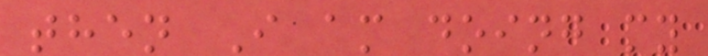then I am doing my
